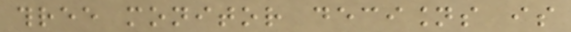three monitor decisions is
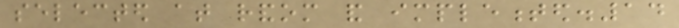selected at random and implemented.14
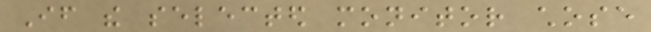If the selected monitor chose
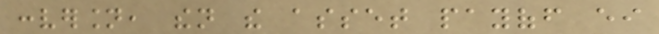conversion, then the asset payoff either
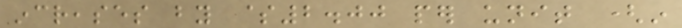increases by $2.00 per unit (in
